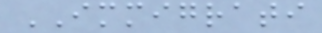IMMIGRATI
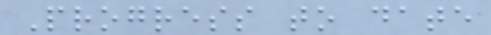Progress to date
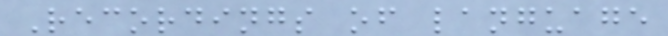Recordings of language
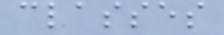classes
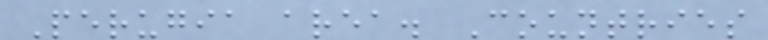Perugia area. Countries
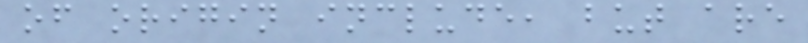of origin include, but are
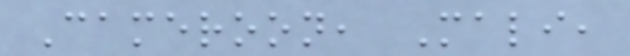Cameroon, Mali,
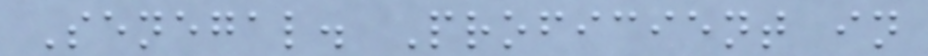Senegal. Proficient in
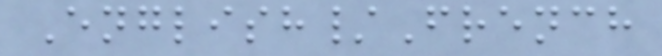English/French
